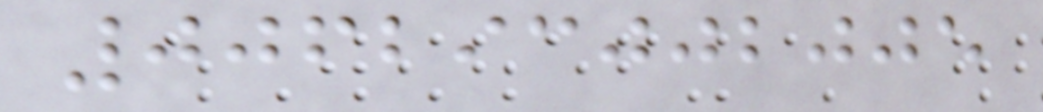006293002005
